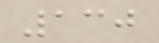130
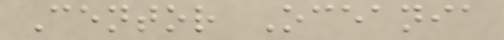Centor Oceania
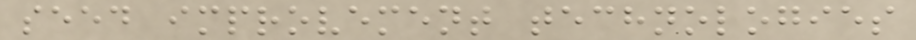seed improvement technologies
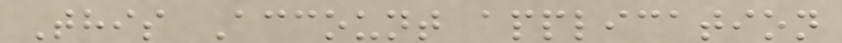This Account application
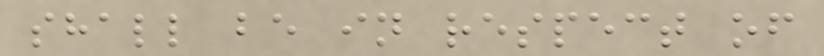shall be in respect of
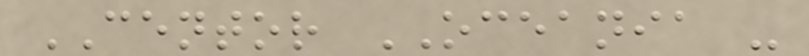CENTOR OCEANIA -
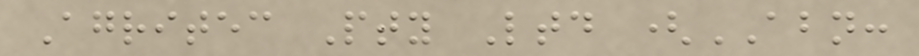Agritec Pty Ltd (ABN:
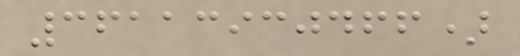36113930466)
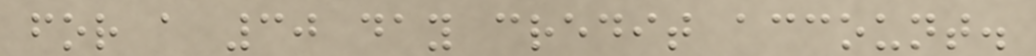for a 30 day credit account.
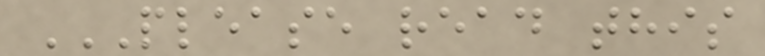PLEASE READ THIS
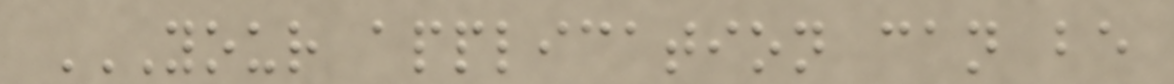YOUR APPLICATION CAN BE
